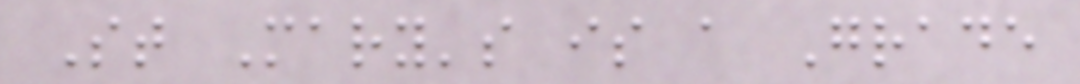St Mary's is a Grade
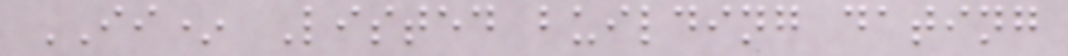II* Listed building dating
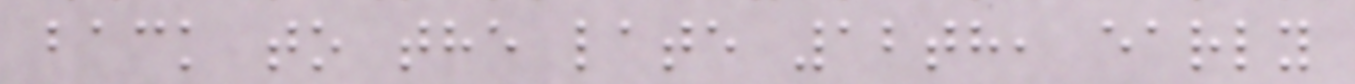back to the late 12th, early
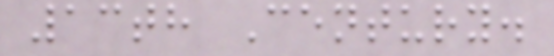13th Century.
